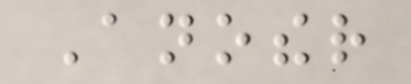Another
